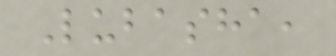Lubasha,
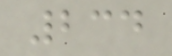234
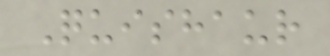Quishaur
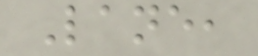Lane,
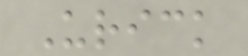Urick
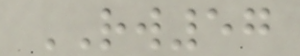RW57
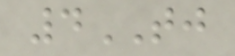4TJ
